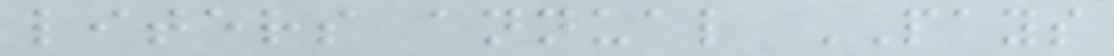liters annual PAYS
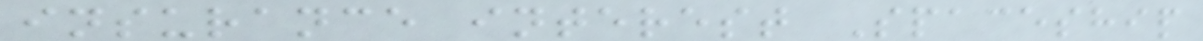insurance interest Spaceship
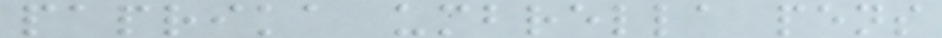paprika umbrella pens
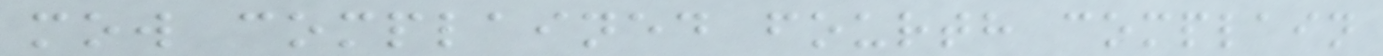mow complained fourth complain
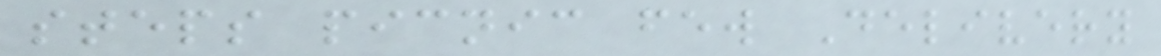steps picnic few Delivery
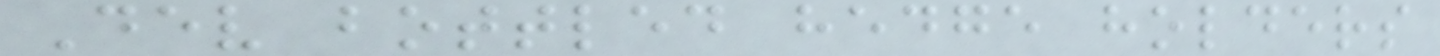Dev bottled hedge holders
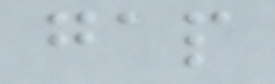gap
